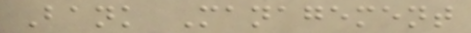Bank Management
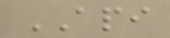API
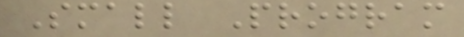Small Program
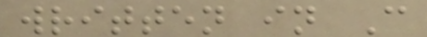written in C
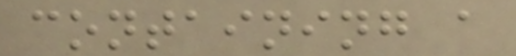containing a
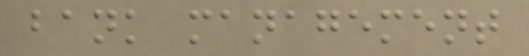bank management
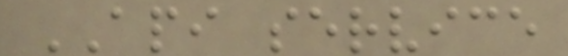API service
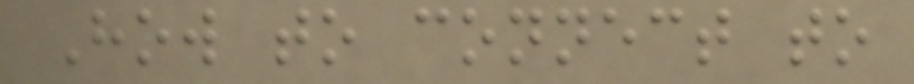How to connect to
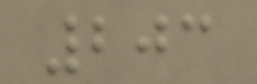203
